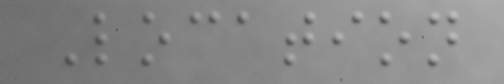Location
